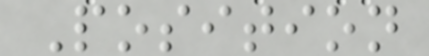Position
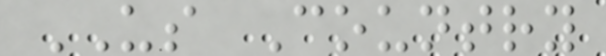US Country
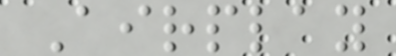Airplay
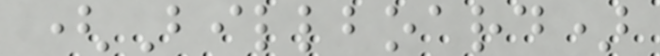(Billboard)
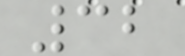32
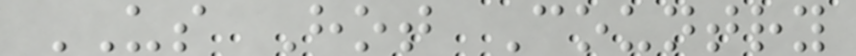US Hot Country
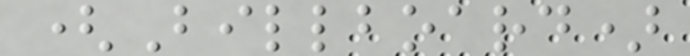(Billboard)
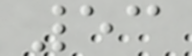53
